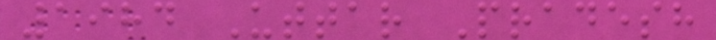1984 Uttar Pradesh
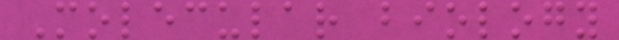Molecular biology
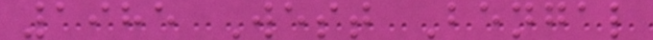1985 West Bengal
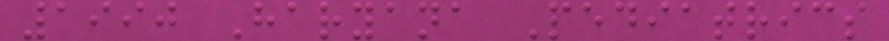1990 Haryana Pediatrics
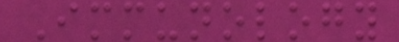Immunology
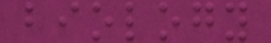biology
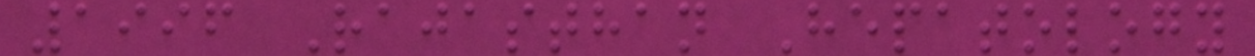1996 Rajasthan Hepatology
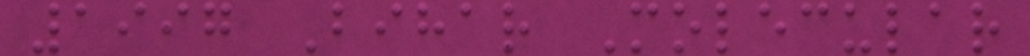1997 Bihar Molecular
